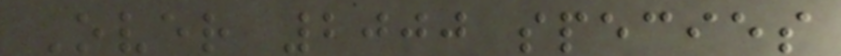Over 2000 species
